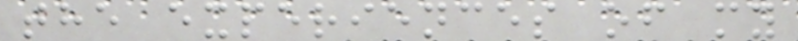the experiences of my
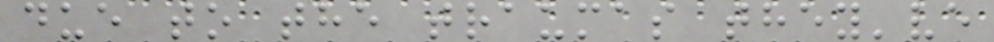due to the traumas they've
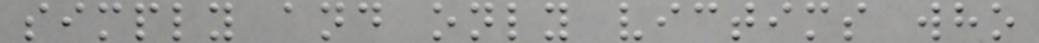simply and only victims who
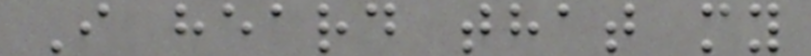I heard that my
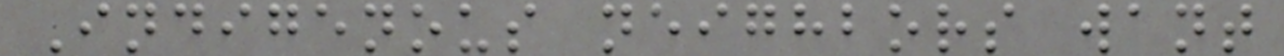Indigenous neighbors want
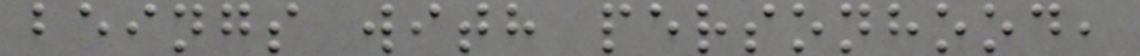beings with personhood,
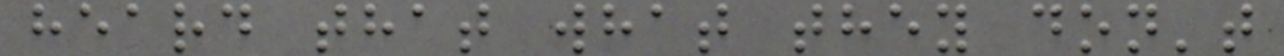heard that what they don't
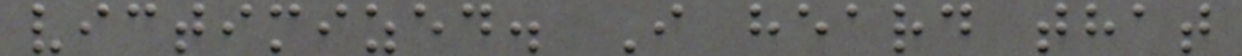victimized. I heard that
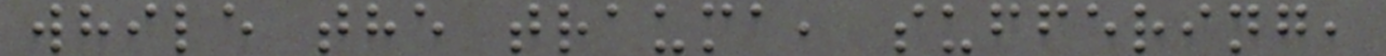while the trauma, suffering,
